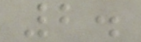2.
